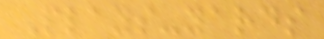Plays-yards
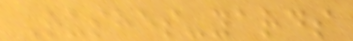Rushes-yards
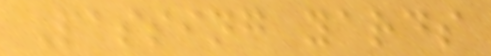Passing yards
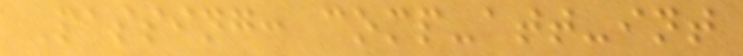Passing: comp-att-int
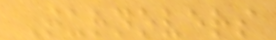Turnovers
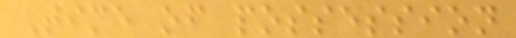Time of possession
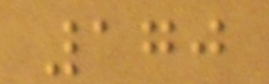170
